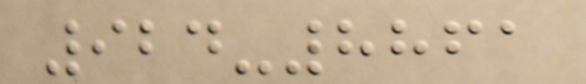924-8861
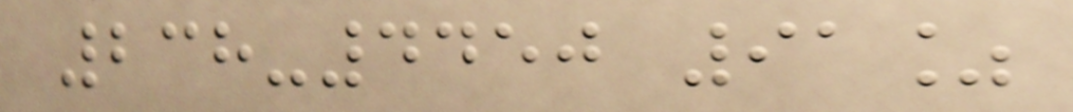238-4450 91%
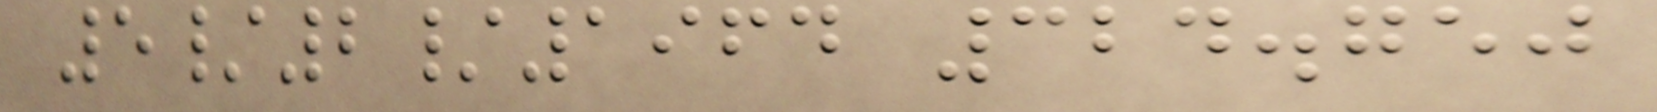5/2/1964 324.750
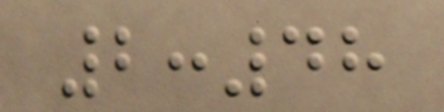2:48
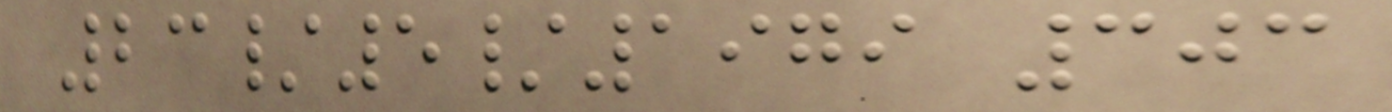23/5/1979 303
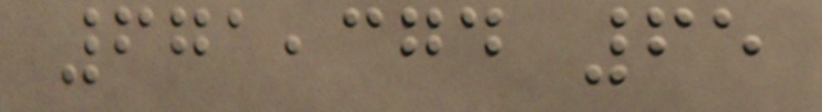671,374 65
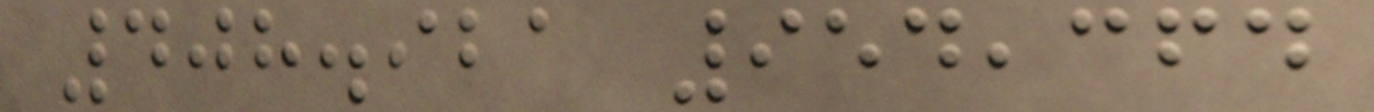408.921 954,364
